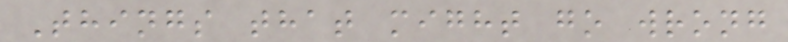Things that might go wrong
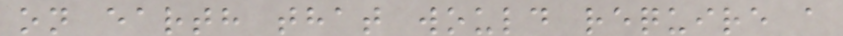on earth that would require a
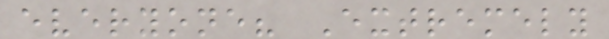everyone? Extremely
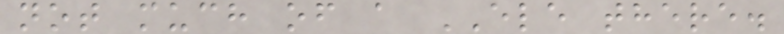not much of a ELE there.
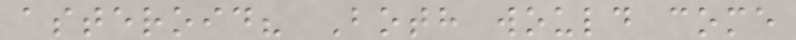asteroid? Both would come
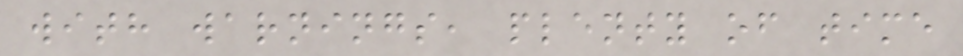with warnings, plenty of time
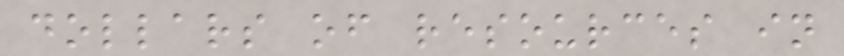dollars of resources in
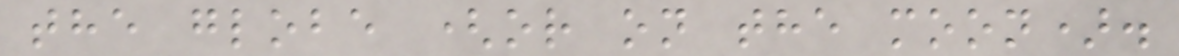the globe (or on the moon).
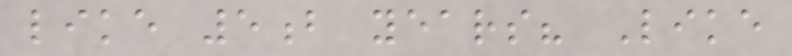like 5b years? Like
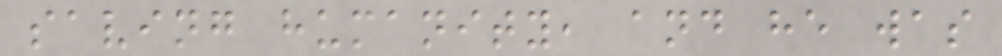saving humanity, and he was
